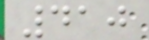410
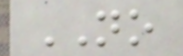NO
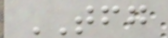TFG
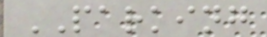PARKING
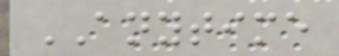ANYTIME
